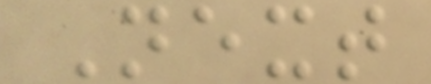Next
